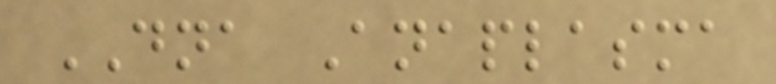DNA Anaplasma
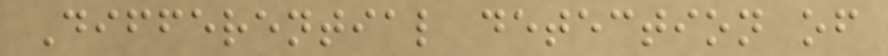Differential detection of
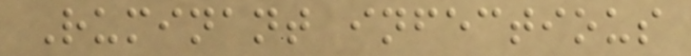Ruminant infectious
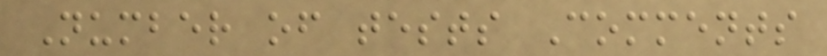Number of tests Comments
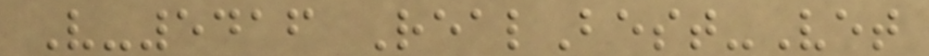V-5416 RealBest-Vet
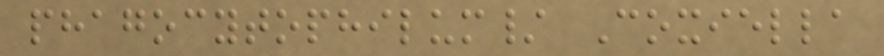phagocytophilum/ Coxiella
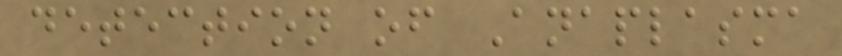detection of Anaplasma
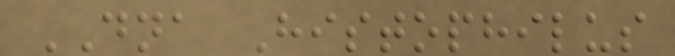DNA Histophilus
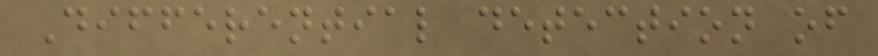Differential detection of
